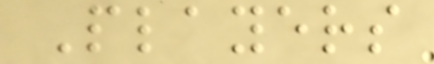Players
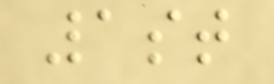1st
